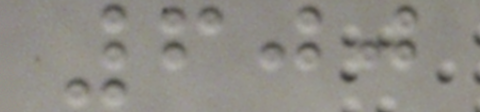600
